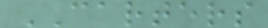CARTERS
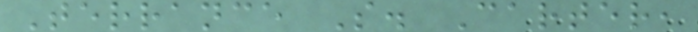Terrance S. Carter,
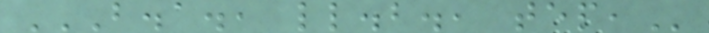B.A., LL.B., TEP,
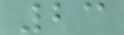23
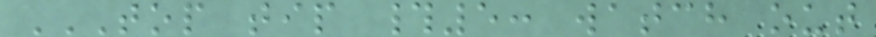TOP TIP #5: WATCH OUT
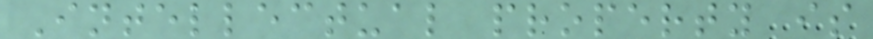Intellectual property is
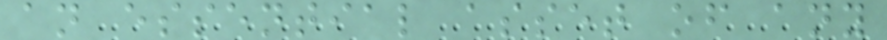an essential asset of any
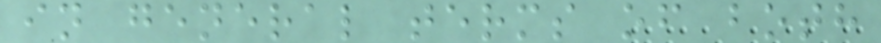in general terms of both
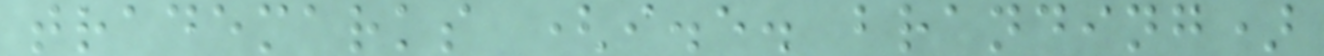trademarks (i.e. branding)
